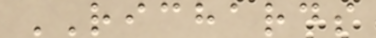RICHARDS
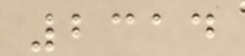2314
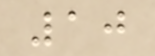10
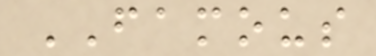FAMOUS
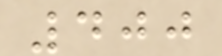400
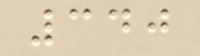340
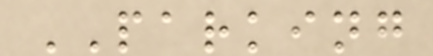PARKING
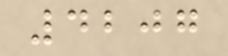4207
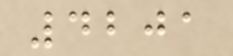4201
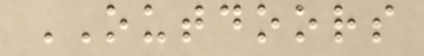OUTDOORS
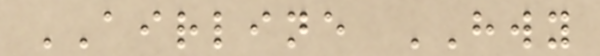AIRLINE HWY
